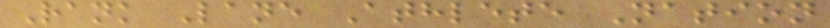Rank Lane Athlete Nation
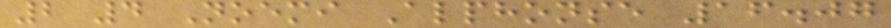2 4 Noemi Alphonse 16.07
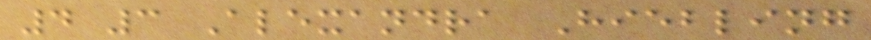4 3 Alexandra Hiebling
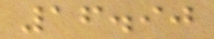16.90
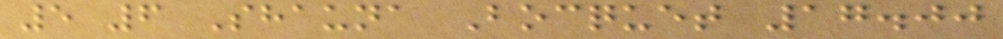5 6 Shauna Bocquet 17.00
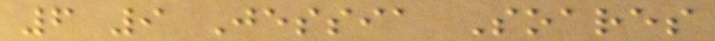6 9 Jessia Soares
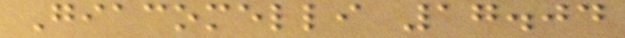Giacomelli 17.04
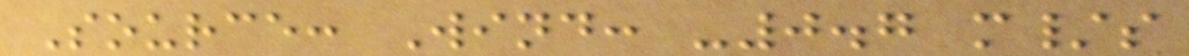Source: Wind: -0.7 m/s
